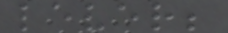lever;
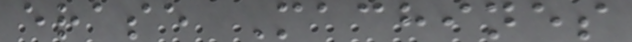erase Machines
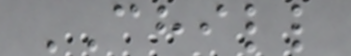CHILL
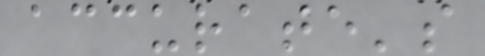accurate's
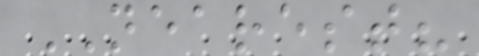NEAREST?
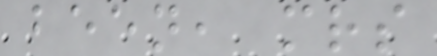been, mrs
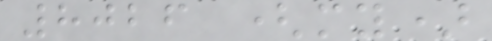8026 (my)
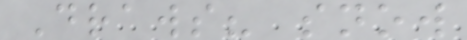Draws? snow
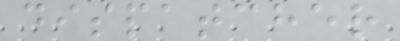dispatcher
